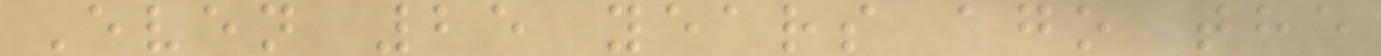Even 25 years ago the
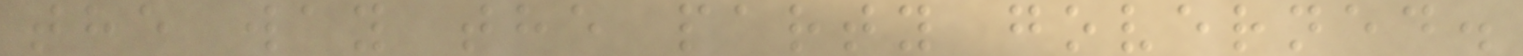the way the party governed.
